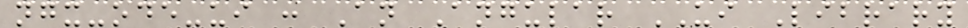ngx-ode-ui : An Angular UI Library
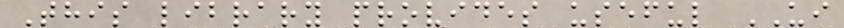This library provides useful UI
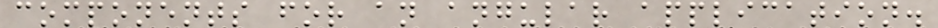components for an angular application.
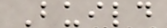Build
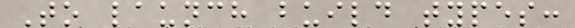To launch build types:
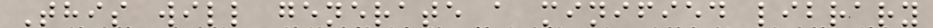This will generate a minified library
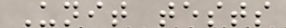Unit tests
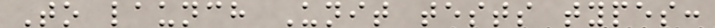To launch Unit tests types:
